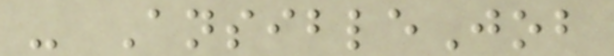- AnsibleJob
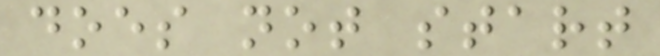does not start
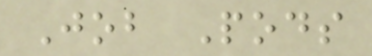Job Pods
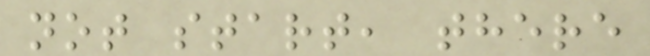not start, there
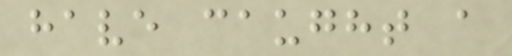have caught a
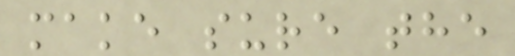make sure the
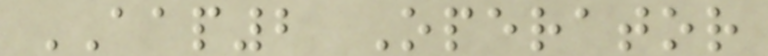AAP2 Operator
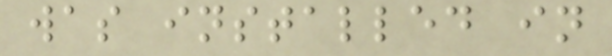was installed in
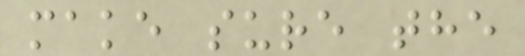make sure the
